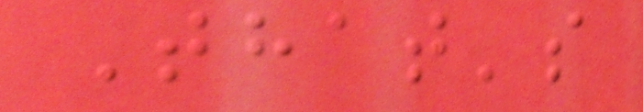That's
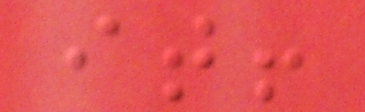it!
